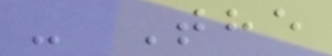- The
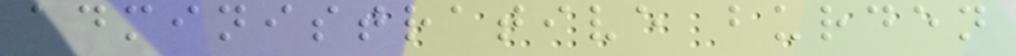administrative burden
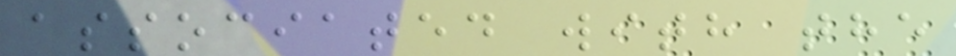associated with the
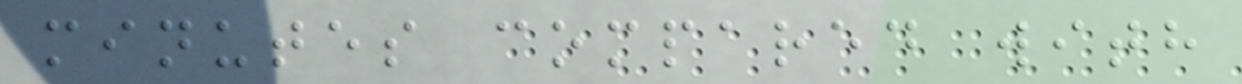minutes compared with
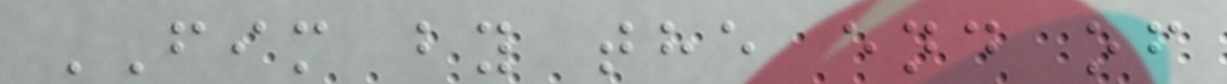FIM by the end of
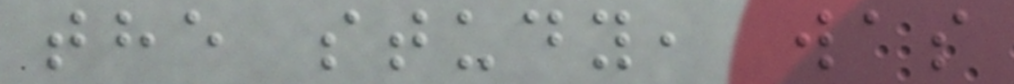the study, was
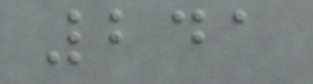241
